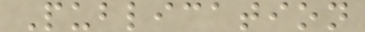Publication
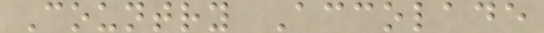Country Accolade
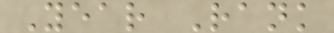Year Rank
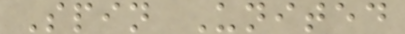Spin United
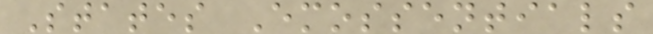States Emossentials
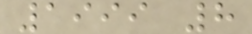1999 8
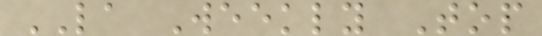LA Weekly Top
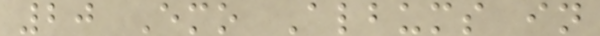20 Emo Albums in
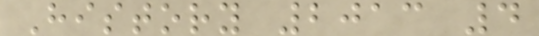History 2013 4
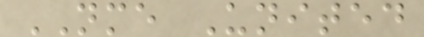NME United
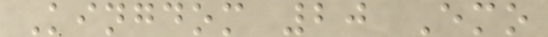Kingdom 20 Emo
